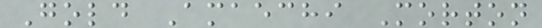Gold Amaechi Morton
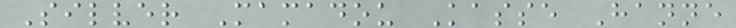Silver Mamadou Kasse Hanne
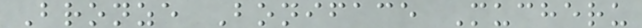Bronze Boniface Mucheru
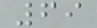69
